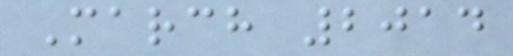March 2014
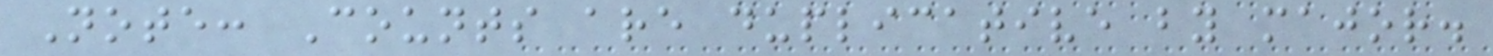Note: Counts are duplicative by major.
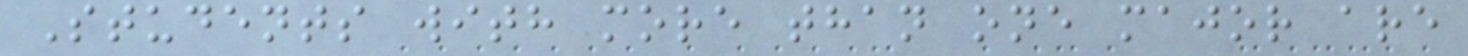Students with more than one major are
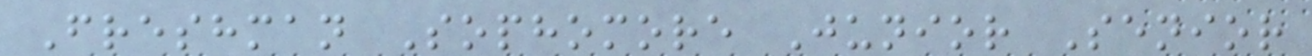Freshman Sophomore Junior Senior
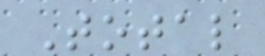Total
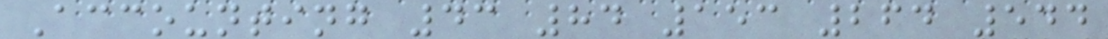Accounting 43 84 153 264 544
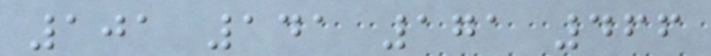101 141 171 466
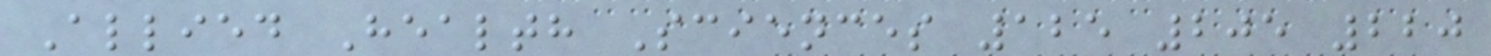Allied Health Sciences 125 205 220
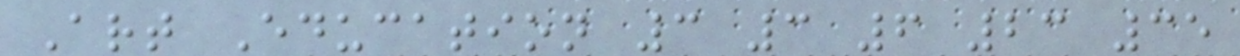Art Education 3 3 6 23 35
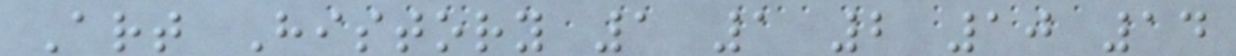Art History 1 1 2 10 14
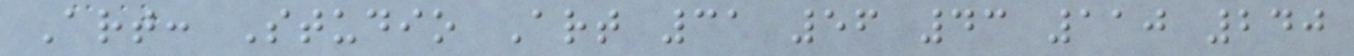Art: Studio Art 31 56 43 110 240
